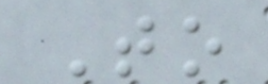To
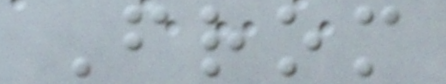From
